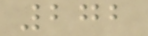272
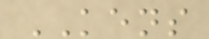KENS
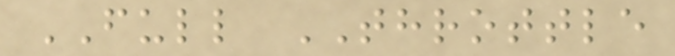FULL THROTTLE
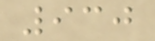930
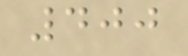400
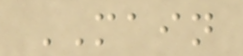MAIN
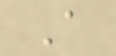A
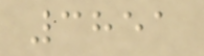3851
